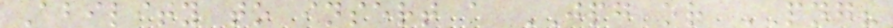Ability to insert a JPG or PNG?
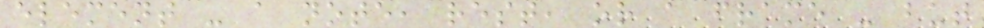element - a note, rest, or a frame - but
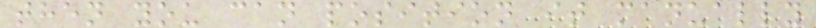then you can position it manually
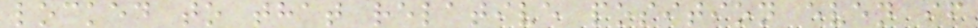locked to that relative position even if
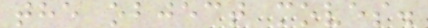the object moves.
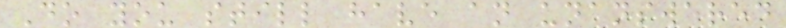Do you still have an unanswered
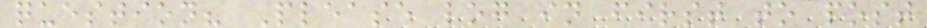question? Please log in first to post
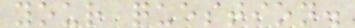your question.
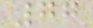77
